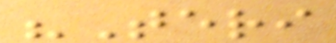"Teri
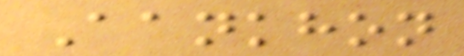Aankhon
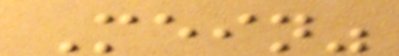Mein"
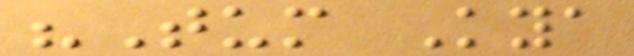"Tum Kya
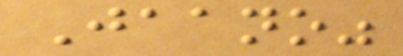Jaano"
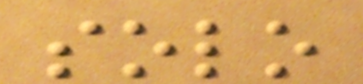solo
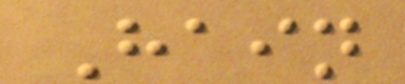Hain
